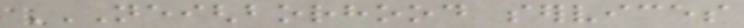NEIGHBORHOOD SERVICES
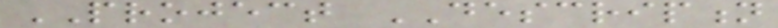PROJECT DESCRIPTION
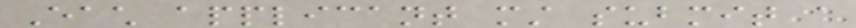Each applicant must submit a
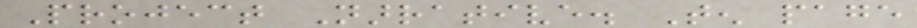Project Narrative. Ten page
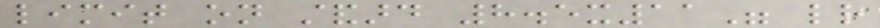limit on standard 8.5x11" letter
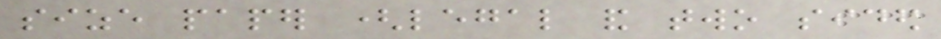size paper (legal and two sided
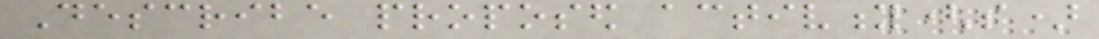Describe proposed activity(s)
